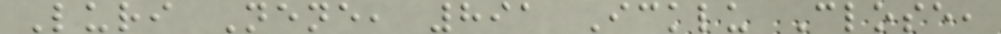Luri Nene, 891 Icklu Close,
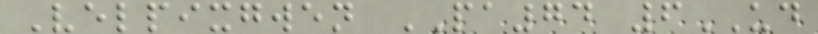Velpixgwen PA74 6UD
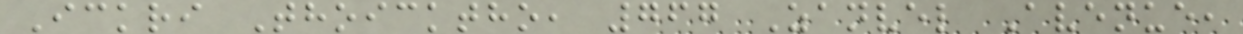Ickri Thoicktho, 767 Zanvel Avenue,
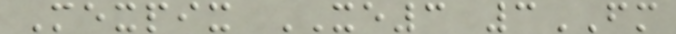Mexpix XE3 3FM
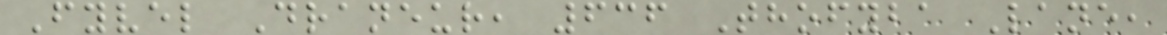Fyvel Draneur, 636 Thofyba Lane,
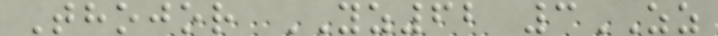Thojor YZ62 3ZZ
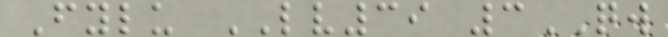Fylu LV39 3QW
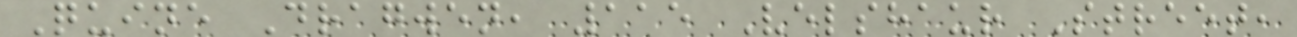Quine Dragwen, 115 Velshaur Street,
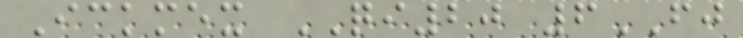Ickmex QI20 6FJ
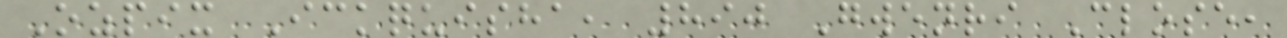Ozpix Ickquisha, 890 Gwenri Close,
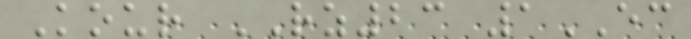Kour RZ23 1EC
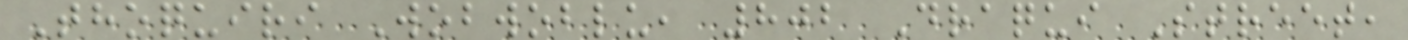Thoquiri Wobwoblu, 802 Draqui Street,
